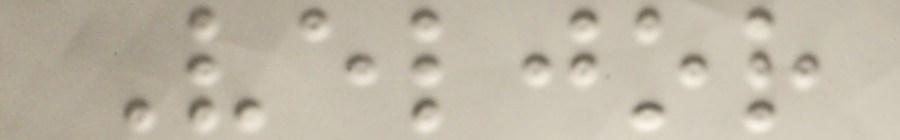Veljor
